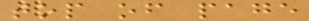top of page
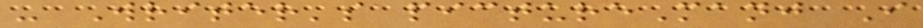- Writer's pictureManj I
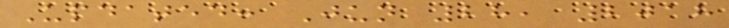Updated: Jun 28, 2018
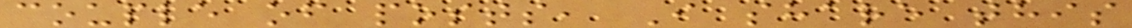couple of posts, I share this
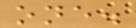one.
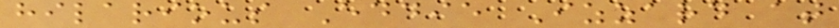hilarious Eddie Izzard at
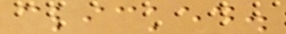clicked.
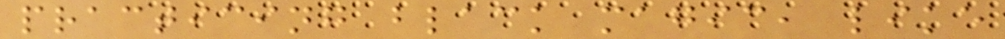practicing black magic, like
